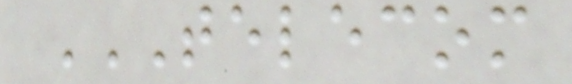TELECOM
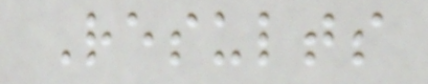Results
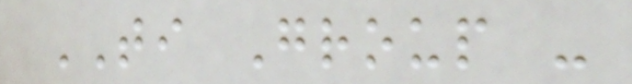TI Group -
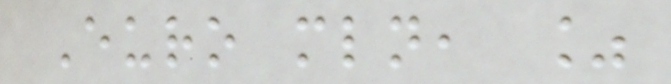Euro mln, %
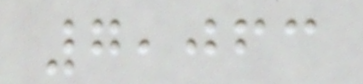7,063
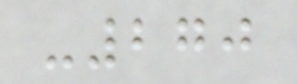-270
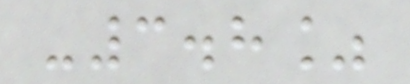-3.8%
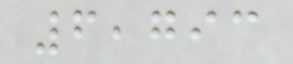6,793
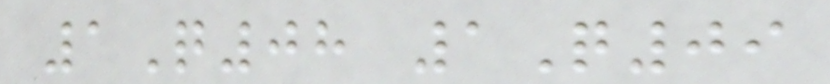1Q08 1Q09
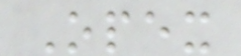Opex
